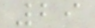29
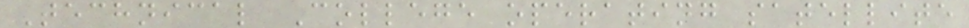Technical College operating satellite
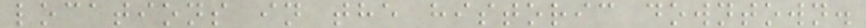locations in the historic downtown.
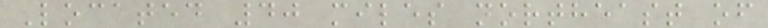Located 40 miles northeast of
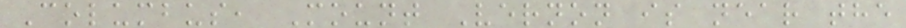Columbus, Mount Vernon is near the
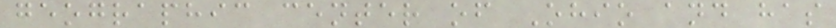geographic center of Ohio and has
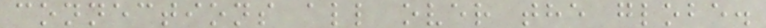connections all over the globe.
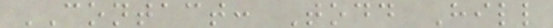CONTACT: Todd Hill
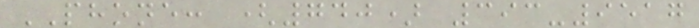PHONE: (740) 393-9517
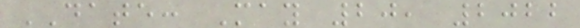DATE: May 20, 2022
